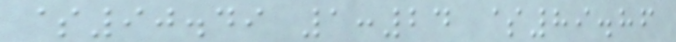$90.49 1:24 $89.86
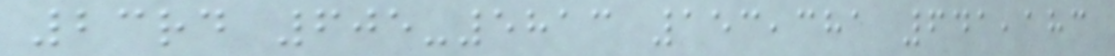23rd 605-5813 153,381 641,183
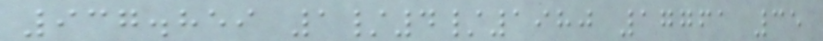937.859 1/4/1980 17761 35
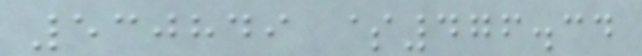530849 $476.34
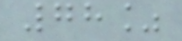78%
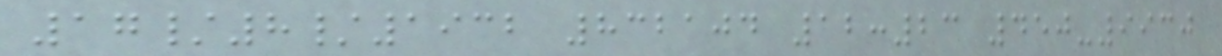17/8/1932 832104 12:23 450-9930
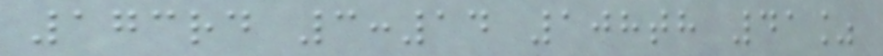173rd 3:14 108th 41%
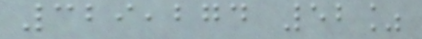329,274 52%
